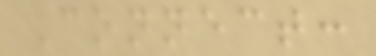Connect:
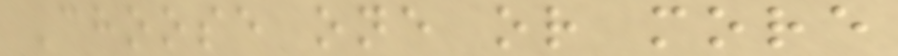Choose one or more
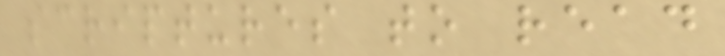scriptures to read
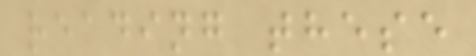reading these
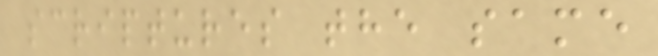scriptures the same
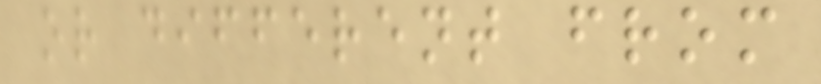or different from
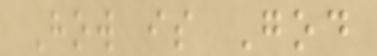How is God
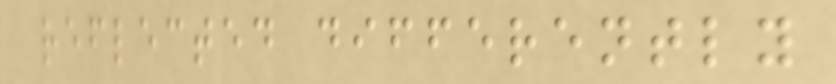reflected differently
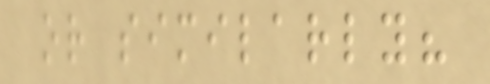or similarly?
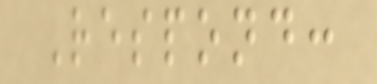Respond:
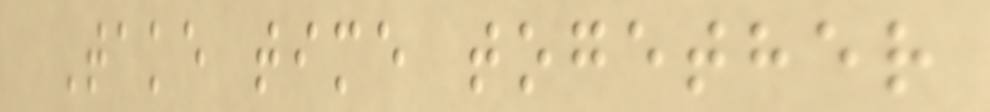Take time together
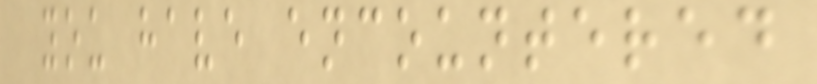you have encountered
